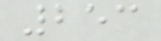253
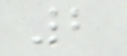2
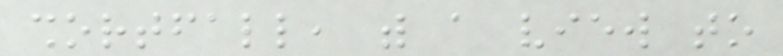shortfall, with a view to
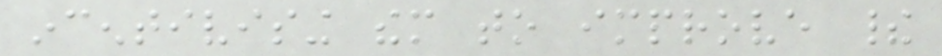incentivising them to improve their
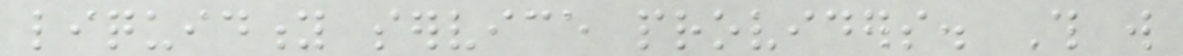liquidity service providers. This will
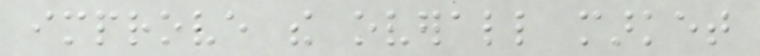improve the overall market
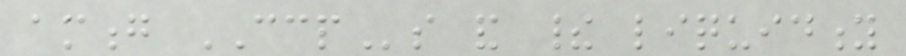among CCPs and their liquidity
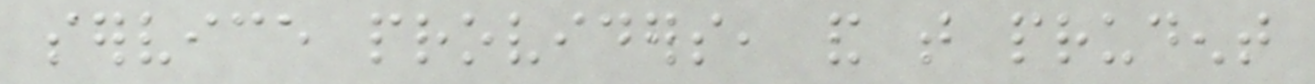service providers, and that prudent
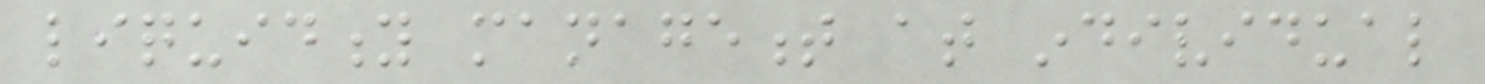liquidity management at individual
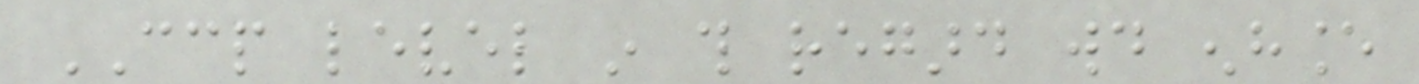CCP level in this regard would enhance
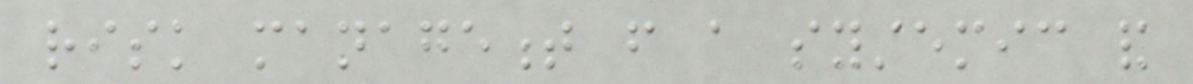risk management from a systemic and
